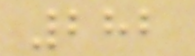282
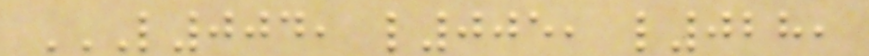L004, L005, L028,
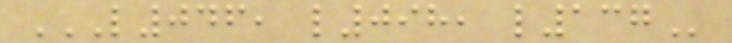L046, L098, L137
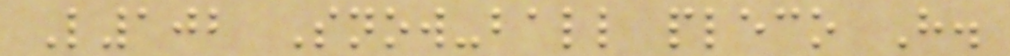L102 Snow-ball pleco H.
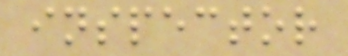inspector
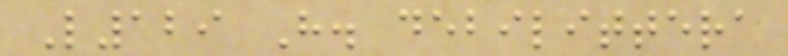L129 H. debilittera
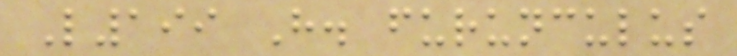L199 H. furunculus
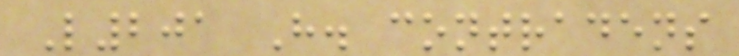L201 H. contradens
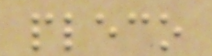pleco
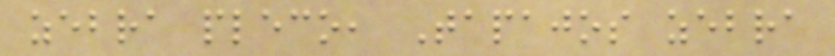zebra pleco, Tapajos zebra
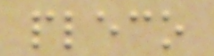pleco
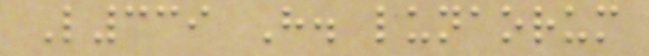L339 H. lunaorum
